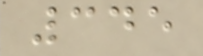345
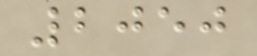2050
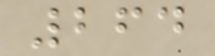264
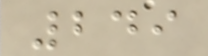249
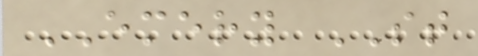EMERY ST
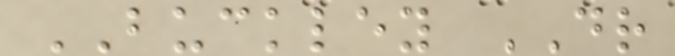BUCKLEY DR
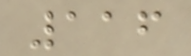116
